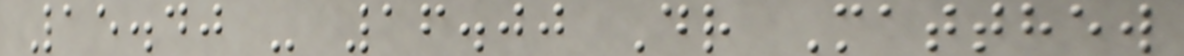15.40 - 16.00 Dr Matthew
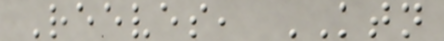Reeves, KTN
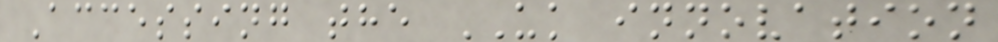Accessing the UK innovation
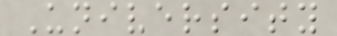University
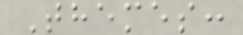Themes:
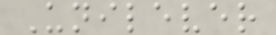Unilever
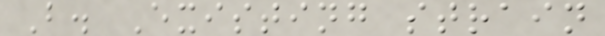B. Existing strain
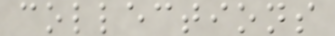collections
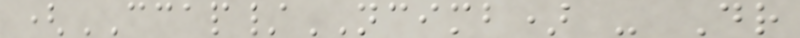(CCAP/NCIMB) - Dr
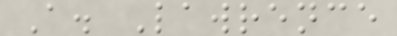A. Lawrence
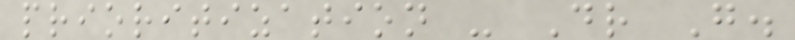prioritization - Dr G.
